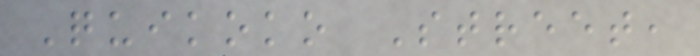Quikoko Street,
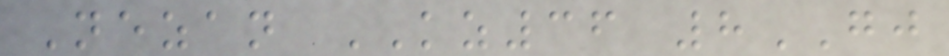Nezan KZ36 8GJ
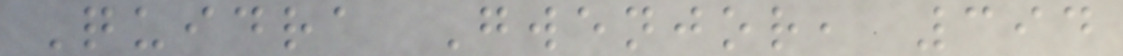Quidra Gwenjor, 394
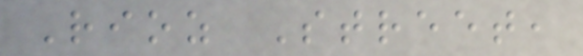Rioz Street,
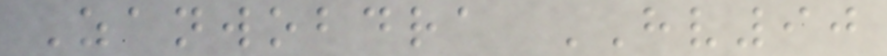Zanwobdra HV90
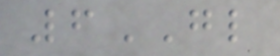6GL
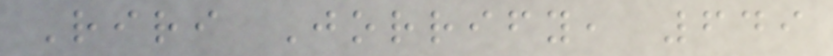Riri Jorrify, 649
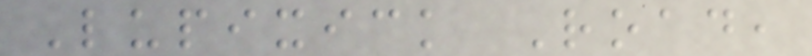Lupixick Road,
